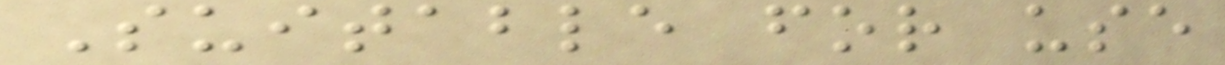Suitable for use
